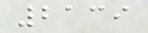2139
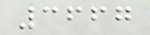3667
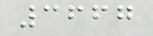3667
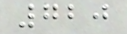720
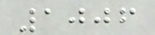1006
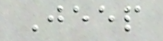Jeep
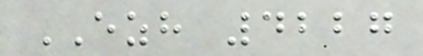EZH 4227
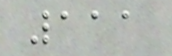111
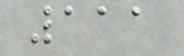111
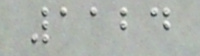1124
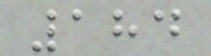184
